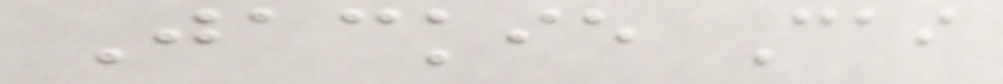Jackie Cai
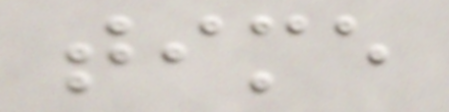time
